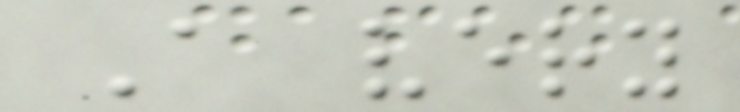A very
